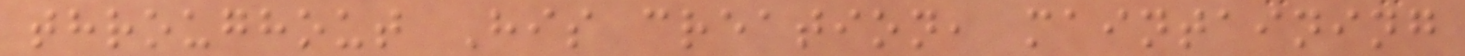throughout His creation, maintaining
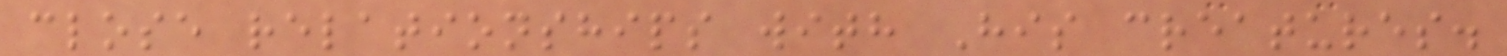close relationships with His creatures.
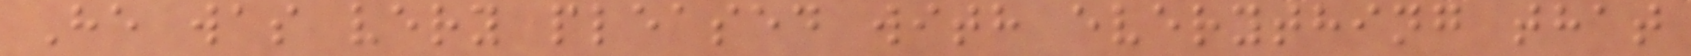He was very pleased with everything that
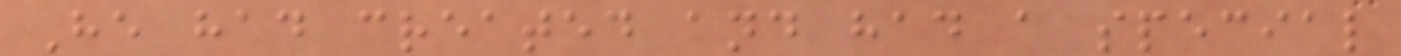He had created and had a special
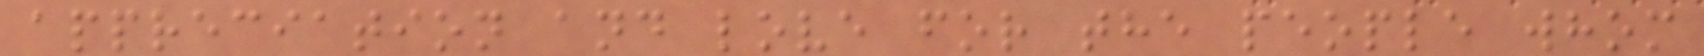appreciation and love for the people whom
